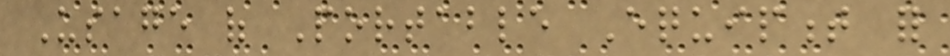Usage of Portable Equipment for
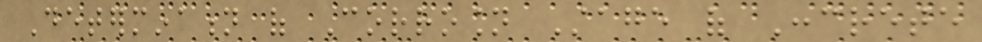Determination of Corrosion Stage of Concrete
